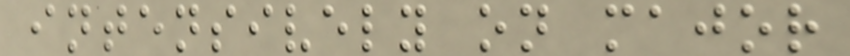intensively on major
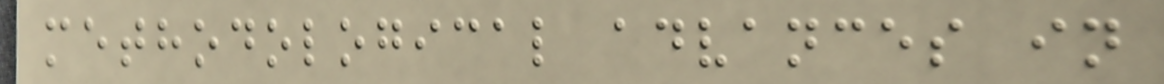methodological advances in
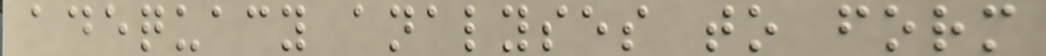adequacy analyses to form
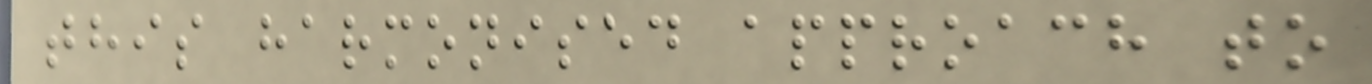this harmonised approach to
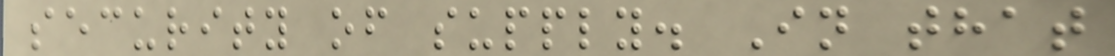security of supply. In that
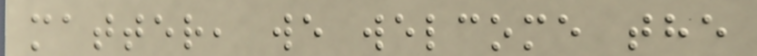matter, we welcome the
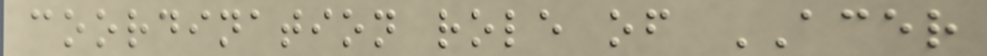coordination role of ACER
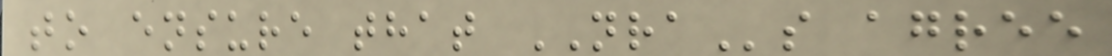to ensure that NRAs agree
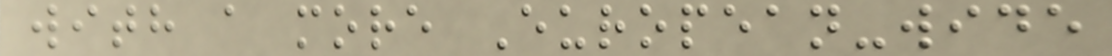with a more European-wide
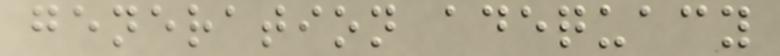generation adequacy
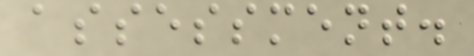assessment.
